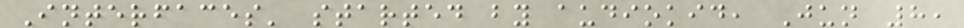Interfaces' started by audiokid, Jun 8,
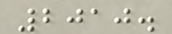2010.
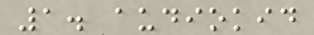1. audiokid
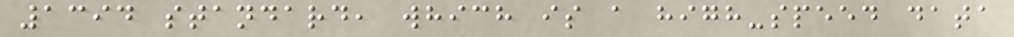1394 standard, which is a high-speed data
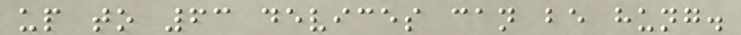up to 63 devices can be hung.
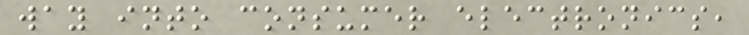way into consumer electronics,
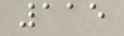115
